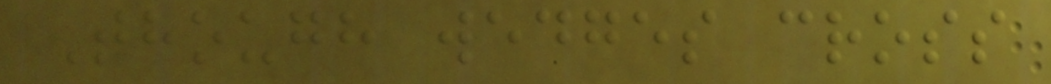Though wedges cross
